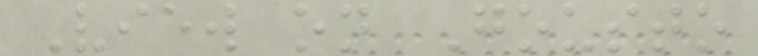View on Gousto
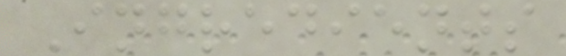Ingredients
